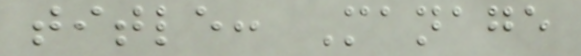title: Manage
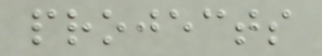projects
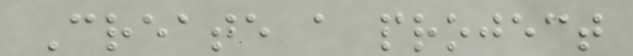Create a project
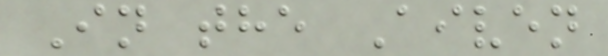In the Aiven
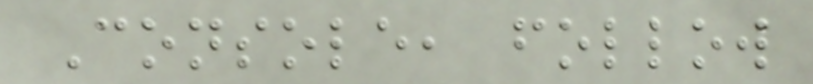Console, follow
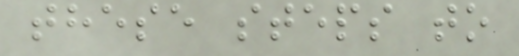these steps to
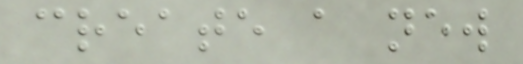create a new
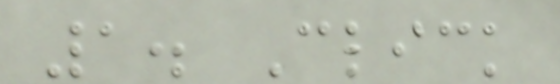1. Click
